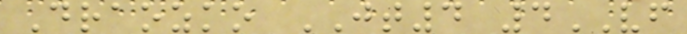Draozko JT4 4VF
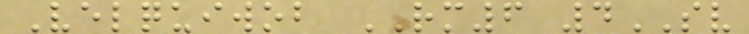Velquiwob RM6 4SV
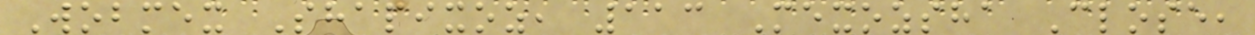Wobmex Shapixoz, 113 Mexozsha Close,
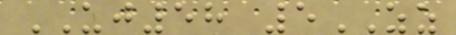UJ58 5ZZ
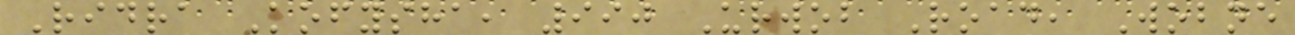Ridra Kofysha, 990 Urwob Road, Wobne
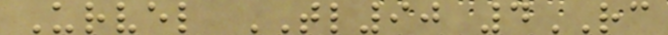Urvel TL90 4RC
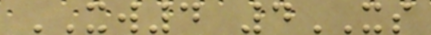XW4 4XS
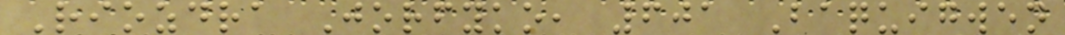Riozdra Jorfyko, 601 Baquigwen
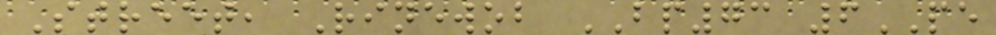Street, Rinewob BP73 6PE
